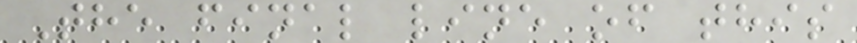The final line of this
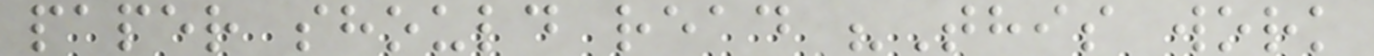paper should read "This work
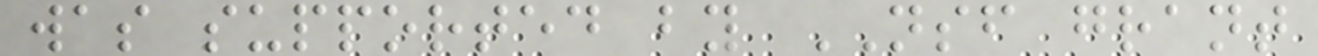was supported by NSF grant
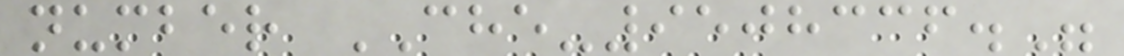number CHE-9508336."
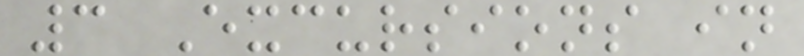3 Excursions in
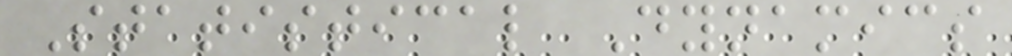Statistical Dynamics
